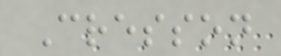Cresson
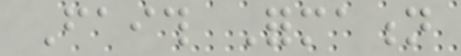Faith Formation
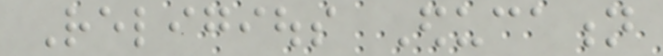Religious Education
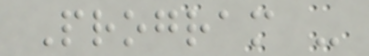Program -
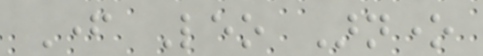Father Leo Arnone
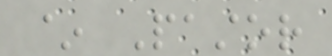~ Pastor
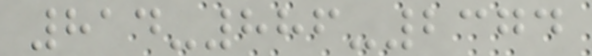814-886-2374
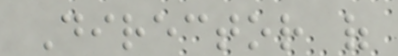Director of
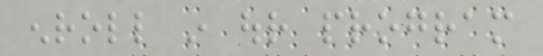enroll in our program
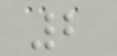2
